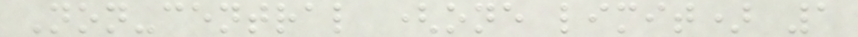Non-central (one limit) 1
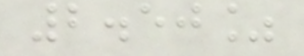2.50%
